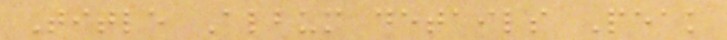Title Album details Peak
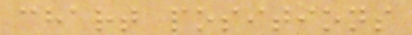chart positions
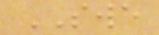SWE
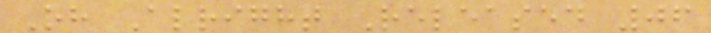Oh Alright Released 06
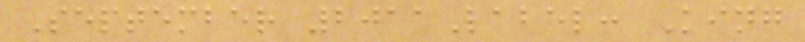September 2011Label: King
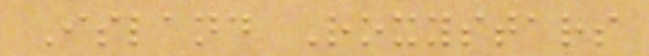Island Roxystars
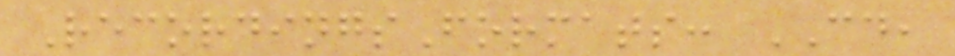RecordingsFormats: CD,
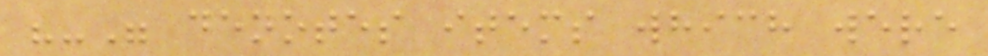"-" denotes items which were
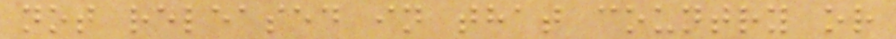not released in that country or
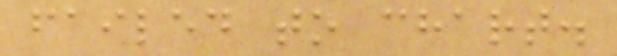failed to chart.
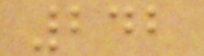242
